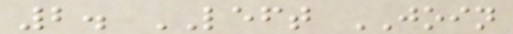2. LEFT JOIN
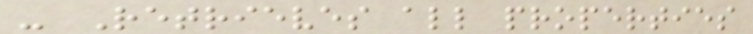- Retrieves all properties
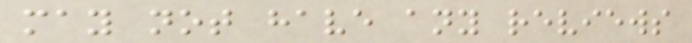may not have any reviews
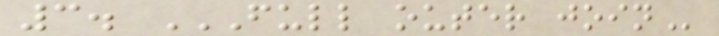3. FULL OUTER JOIN
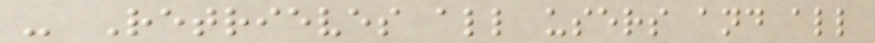- Retrieves all users and all
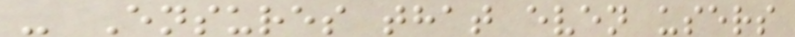- Ensures that even users
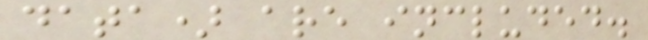data) are included.
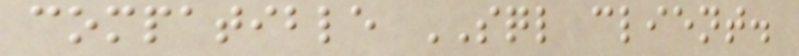compatible SQL client.
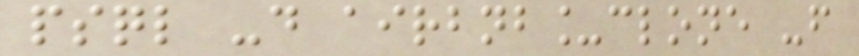psql -d airbnb_clone -f
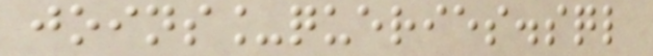joins_queries.sql
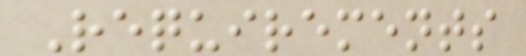Requirements
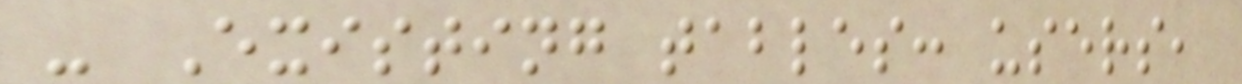- Existing tables: users,
